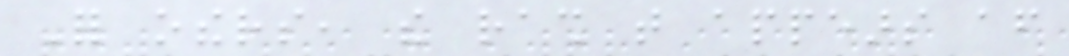For others, the rash that appears after
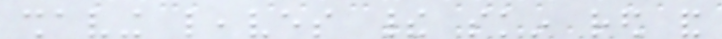shaving leaves their skin red and
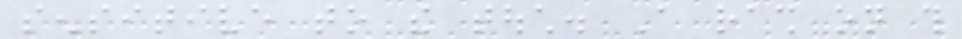sensitive to the touch. A rash on this
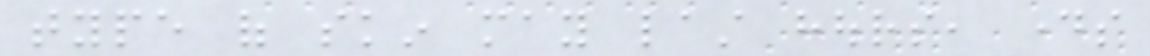type of skin may last hours, days
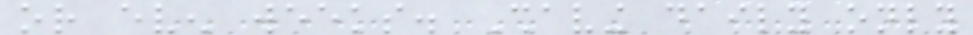or even weeks. Shaving daily only
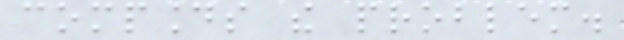compounds the problem.
